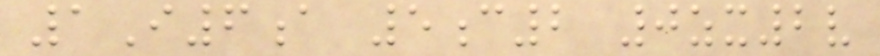1I6a 5c2 0zx2v
